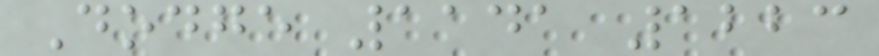Dodge 1141 1223
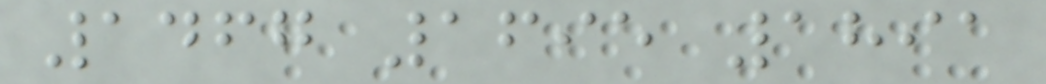1467 1695 1891
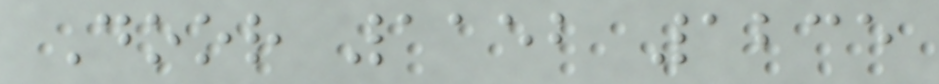Door 1152 1235
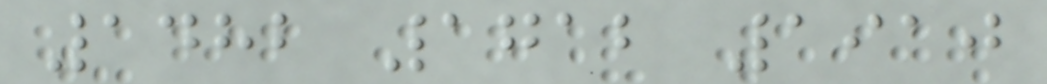1482 1712 1910
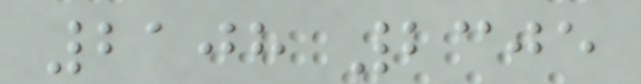2108 2305
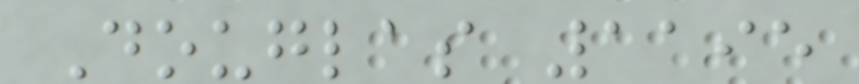Douglas 1195
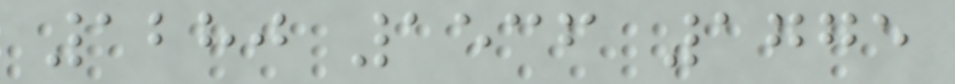1280 1536 1775
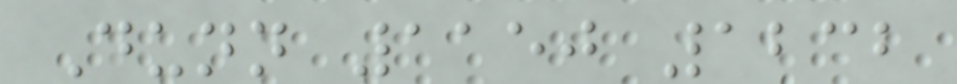Dunn 1150 1232
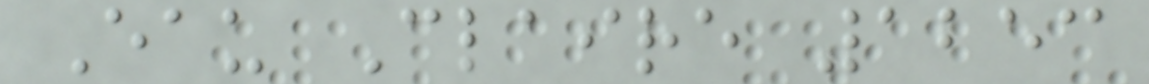Eau Claire 1253
